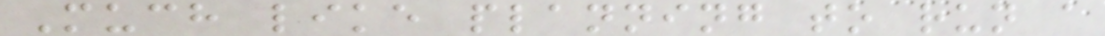Much like planning to run a
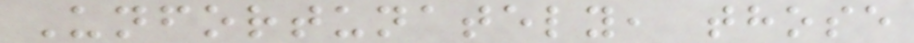Unfortunately, those
